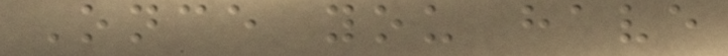Once you have
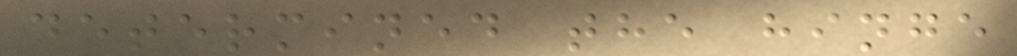determined the hinge
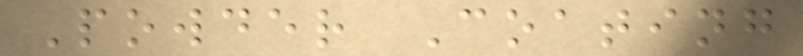Powder Coating
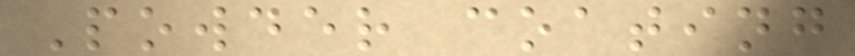Powder coating
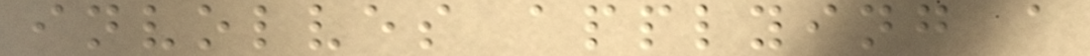involves applying a
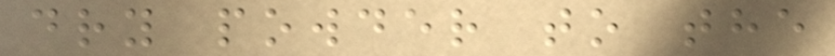dry powder to the
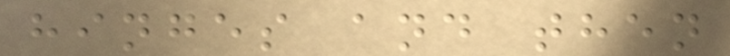hinges and then
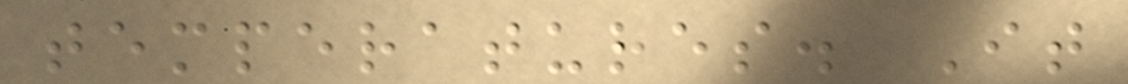temperatures. It
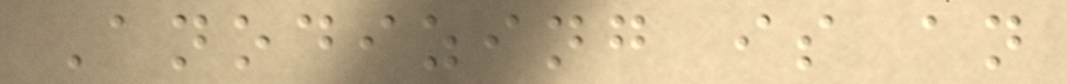Anodizing is an
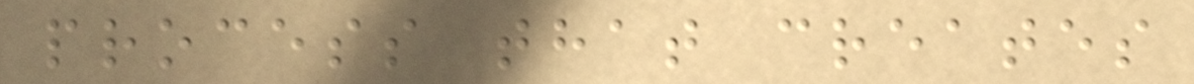process that creates
